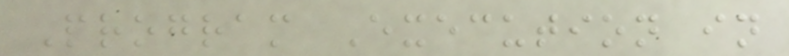Program Execution in
